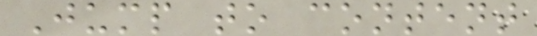Jump to content
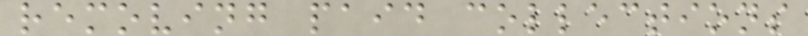removing paid collections
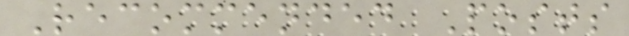Recommended Posts
